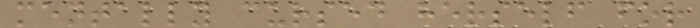mentally cursed herself for
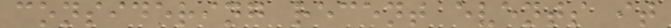considering recent events it
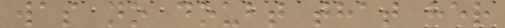was no doubt that her
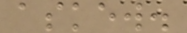askew.
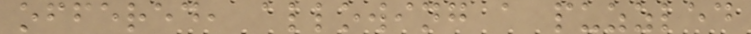offered, allowing a puzzled
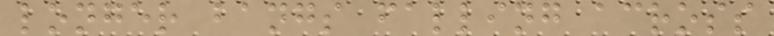longer bangs falling across
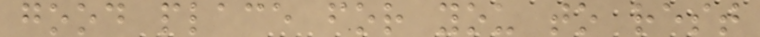good place for you to rest
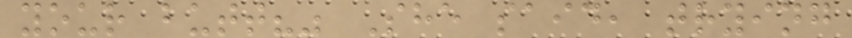your butt?" She said, trying
